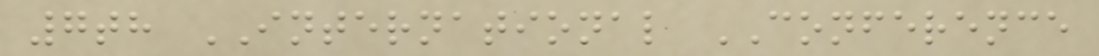7th INTERNATIONAL CONFERENCE
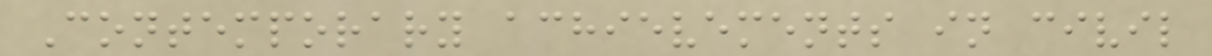Contemporary achievements in civil
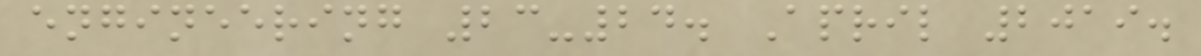engineering 23-24. April 2019.
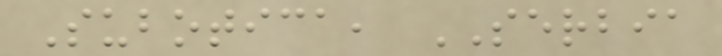Subotica, SERBIA
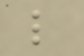l
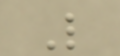L
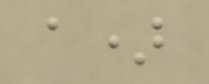a)
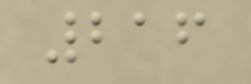216
